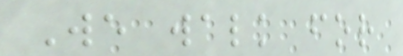We walk for
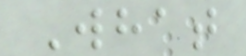What
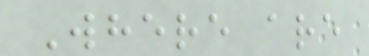Where are
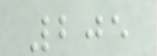205
